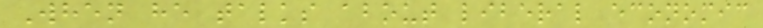When he talks about liberal economic
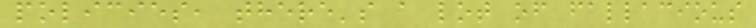policies, there's a lot of fallacious
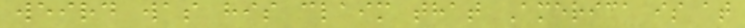weird was his claim that America is at
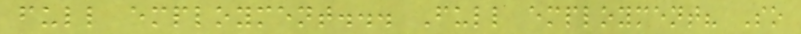full employment... Full employment? So
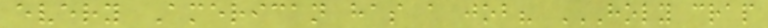every American has a job? HOLY CRAP
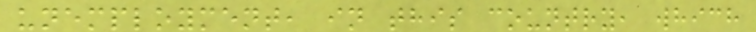unemployment, in this country, which
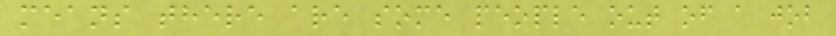means there are some people out of a job
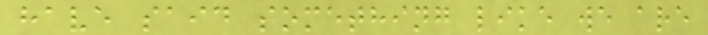have said something like we are
